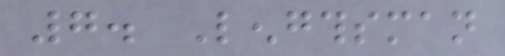7. Lengthsman
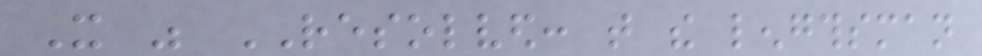It was RESOLVED: that the lengthsman
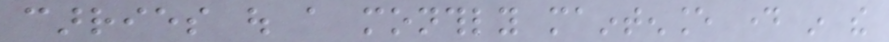carries out a monthly maintenance day in the
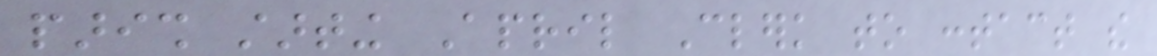parish starting April Clerk to contact the
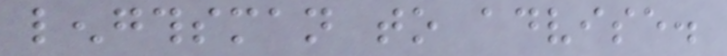lengthsman to advise.
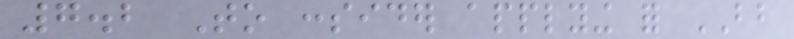7.2 To consider applying for BB
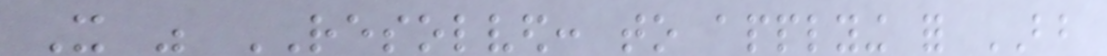It was RESOLVED: to applying for BB
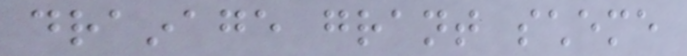drainage grant scheme
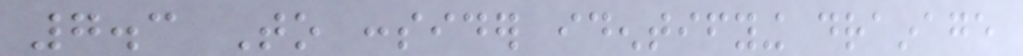7.3 To consider identifying drainage
